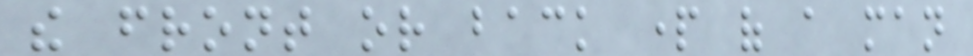the front or back part of a man
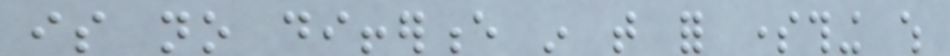is no difference in that for something which
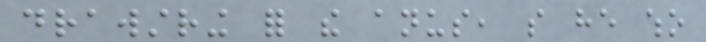drawstring for the anus, so he who
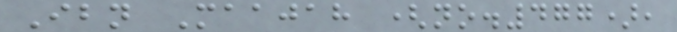Ibn Maajah (no.477),
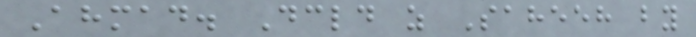Ahmad. Declared as Saheeh by
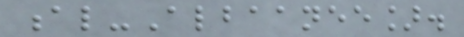al-Albaanee].
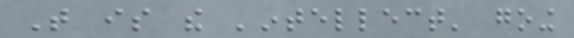That is the 'intellect' going
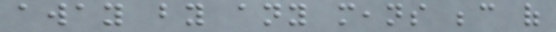away by any means because of
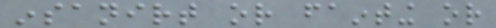insanirt or fainting or
